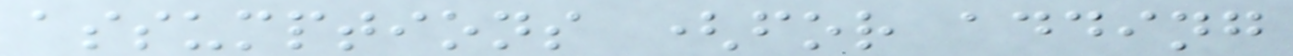assumptions (for adding
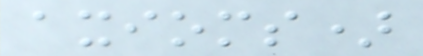axioms)
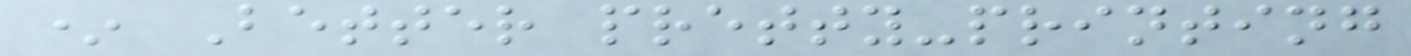* Better pretty-printing
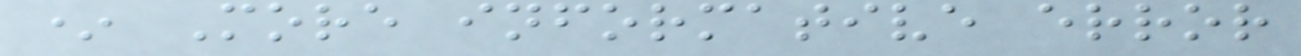* More informative error
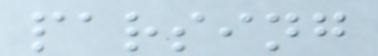parsing
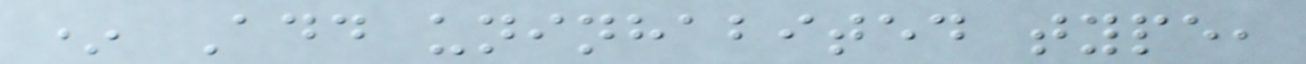* Add uninhabited type,
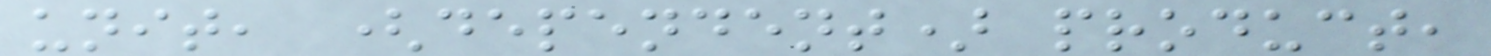unit, (dependent) product,
